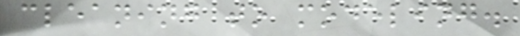cleaning to modeling.
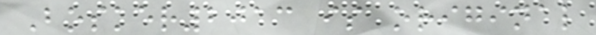Bosker2013 is original
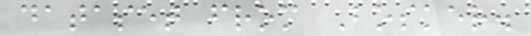dataset from Bosker.
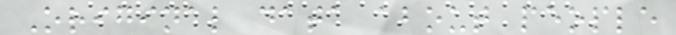Original data about people
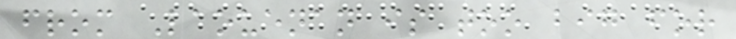from Laouenan is too big for
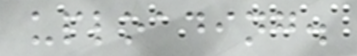uploading.
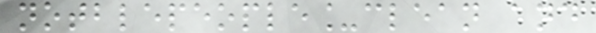notblepeople_clean and
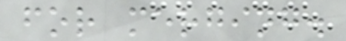for merging.
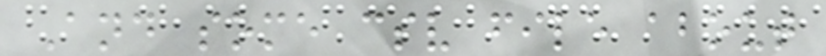And some csv file about
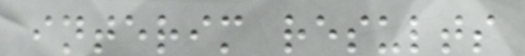interim results
